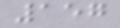157
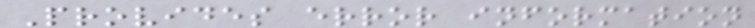Provides error information
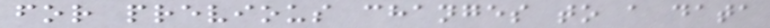for previous changes to a data
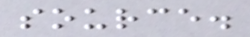source.
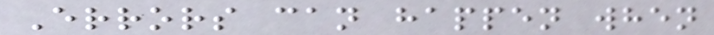Errors can happen when
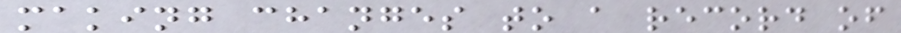making changes to a record of
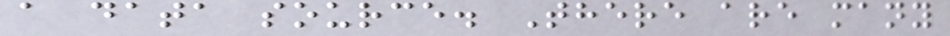a data source. There are many
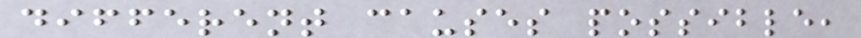different causes possible,
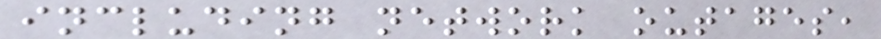including network outages,
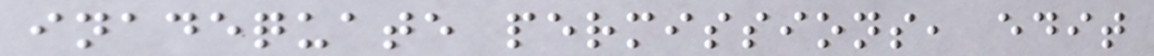inadequate permissions, edit
